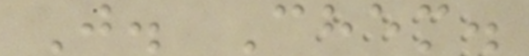J. Chem.
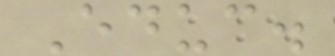Educ.
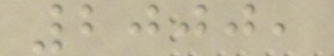2000,
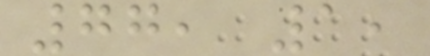77, 1,
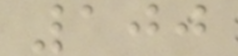100
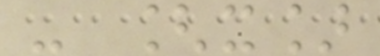- [x]
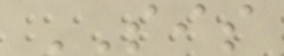SIS
